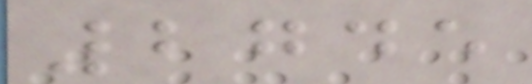2745
